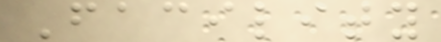Facility
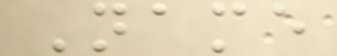Name
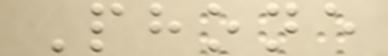Phone
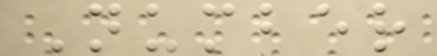Number
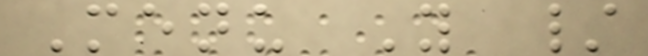Menu Y /
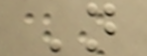N
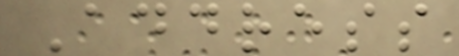Address
